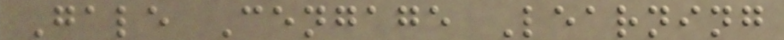Gale Cengage Learning
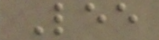Lee
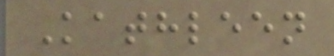Kathleen
